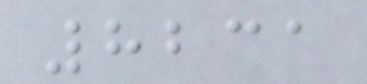8231
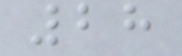28
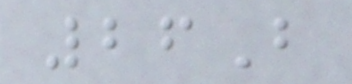26B
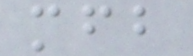mfb
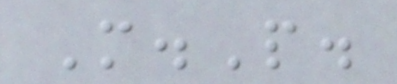M.P.
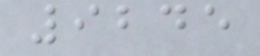9245
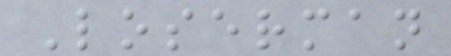Loserman
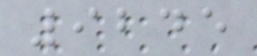9245
